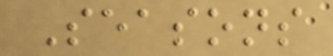Seasons
